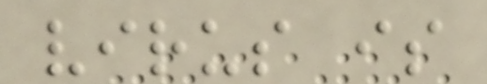virus is
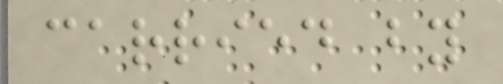carried by
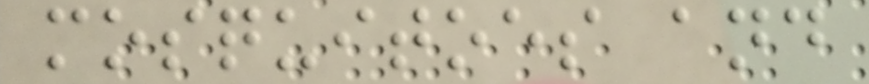mosquitoes and
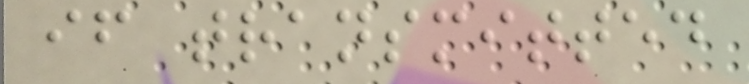if transmitted
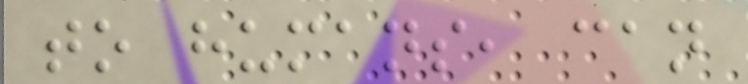to humans, can
